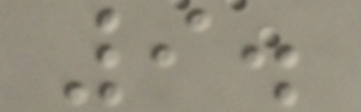9.
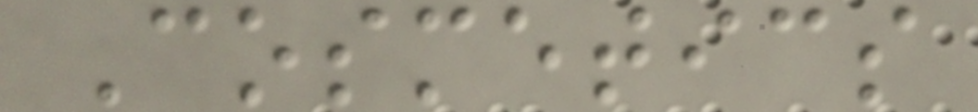Cosmetics
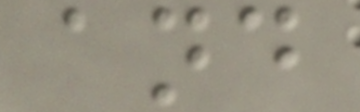and
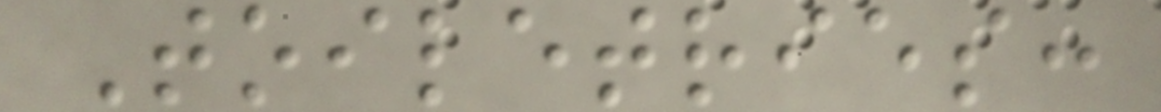Toiletries:
